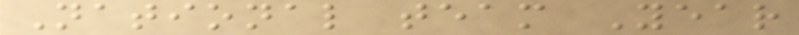National team Year
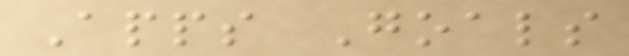Apps Goals
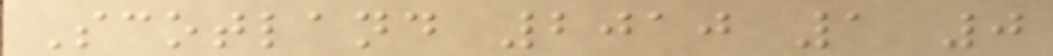Scotland 2010 1 0
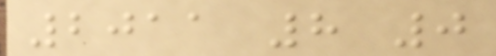2011 8 0
